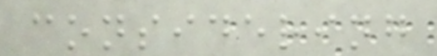considering
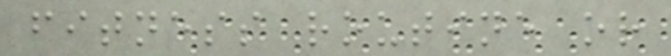fitness routine or
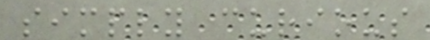simply curious
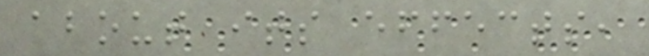about its effects,
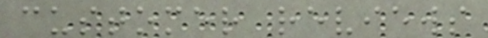customer reviews
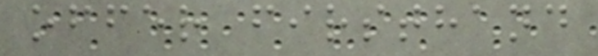offer firsthand
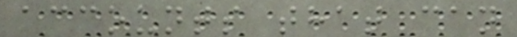accounts that can
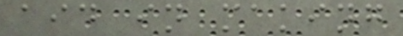aid in making
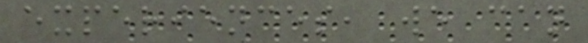experiences, we can
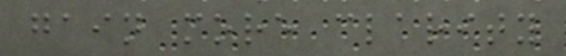gain more clarity
